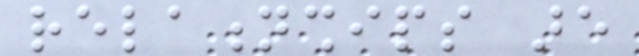relationships are
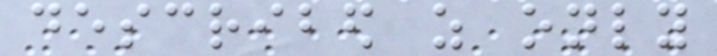described as only
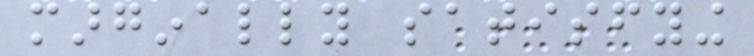marginally satisfying
